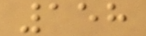158
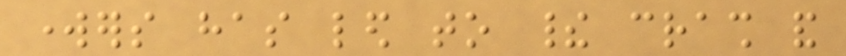workers has led to their crash and
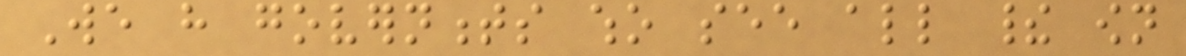We have governments who see all their own
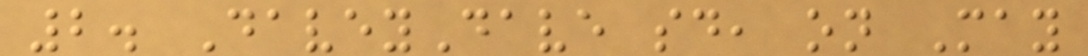2. DaveyDave said, on May
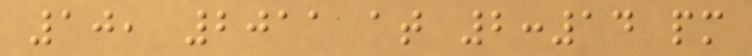10, 2011 at 2:14 pm
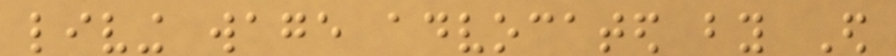living wage advocated by Ed
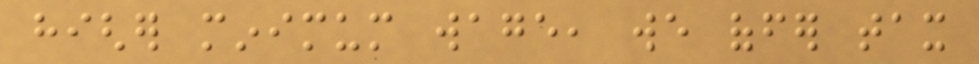higher minimum wage, we offer tax
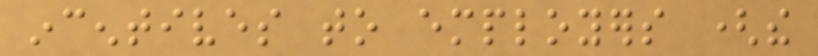incentives to employers (the
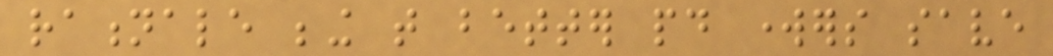rationale being that better paid workers save
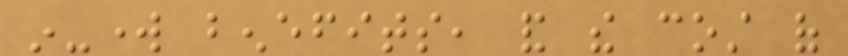in-work benefits, and the cost of
